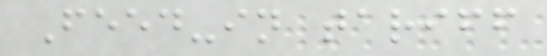Feed-in tariff
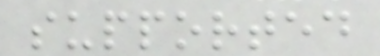supported
